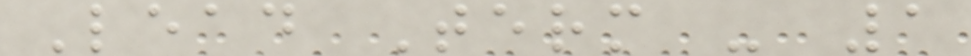Lead Term - 1
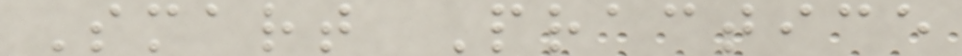Smart Practice
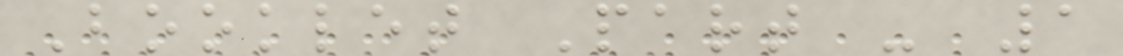Booklet Part - 1
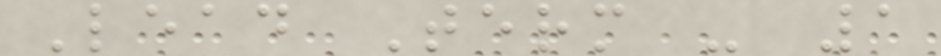Lead Term - 1
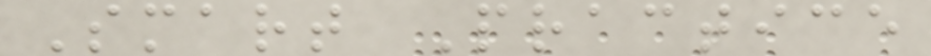Smart Practice
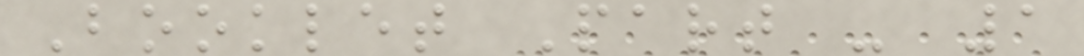Booklet Part - 1
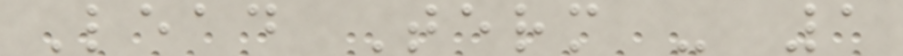Lead Term - 1
